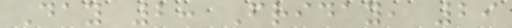Day 2: Friday, 29
